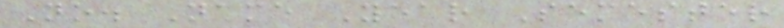No. Name Year Semester
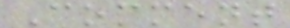Comment
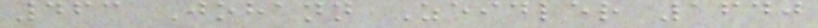463 Johann Zeidler 1640
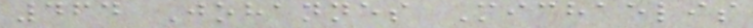464 Johannes Michaelis
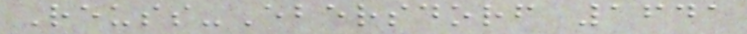Reuss-Ebersdorf 1641
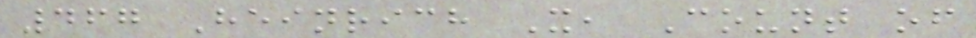467 Heinrich X, Count of
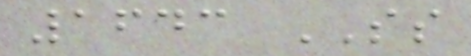1643 SS
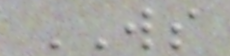WS
